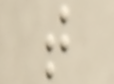t
